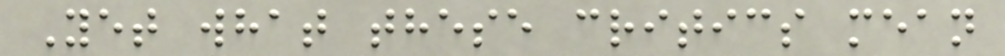Yet what these critics mean
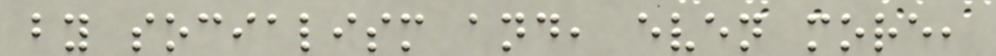by socialism and, even more,
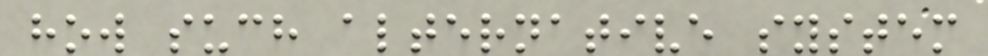how such alternative system
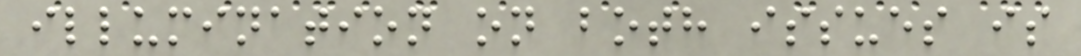illumination on both issues is
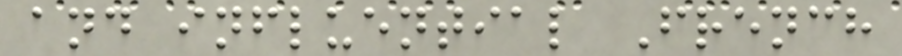and influential French
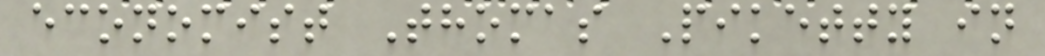economist Thomas Piketty in
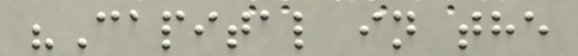"Capital in the
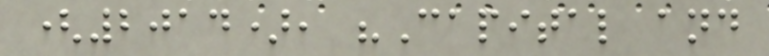(2014), "Capital and
